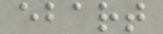ebart
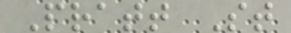Pratt St
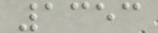1353
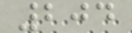204
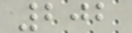202
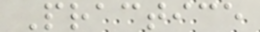Practice
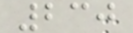230
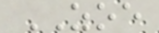ZOE
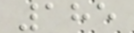185
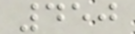450
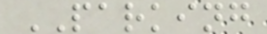PARKING
